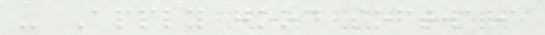- Apply good software
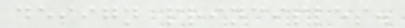design principles.
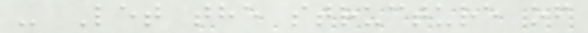- Let the structure of
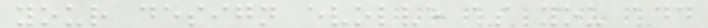your design evolve as you add
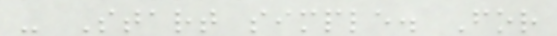- Start simple. For
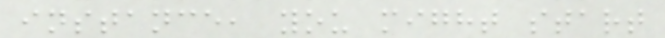instance, you might start
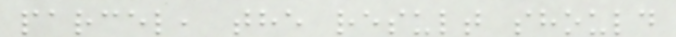parcel, the result should
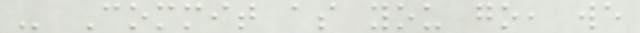- Commit as you go, we
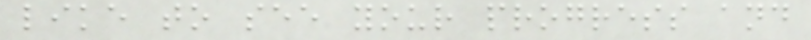like to see your progress and
